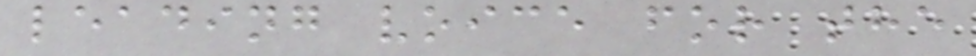leading voice for the
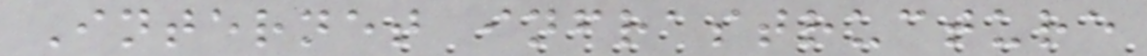Internet infrastructure
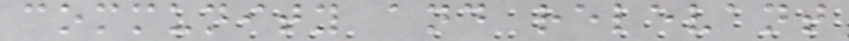community and relevant
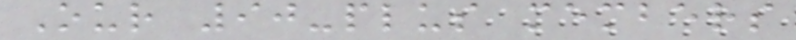Our 90-plus members
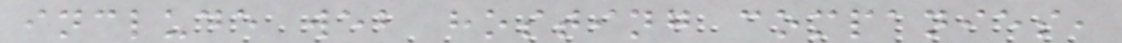include web hosting companies,
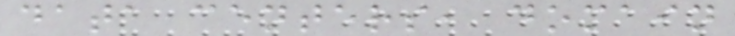data centers, domain
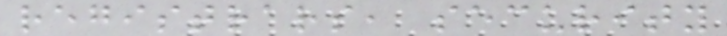registrars, security
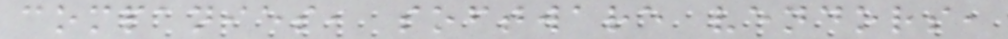companies, software vendors,
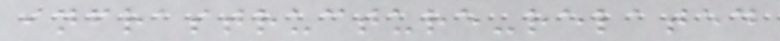infrastructure-related
